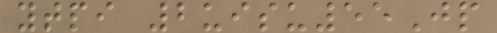ytpi 2uisu55Jp
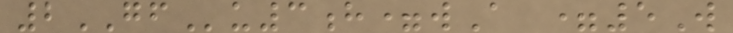2GFu3h=wA =5W
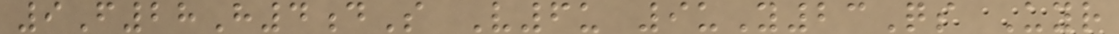9F28H4dS V6u 9uY23Qs Uyr
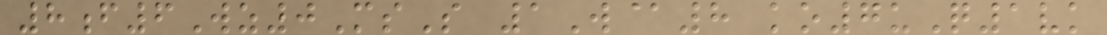8f6Wz0MsS 1W@8 ko7uQ1vk
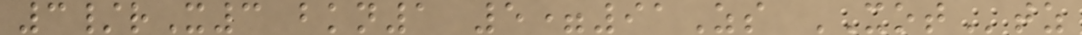3/rX3 bkn1 5=91Zs XOTtz
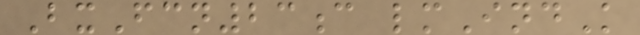BxFcn23c lmIndK
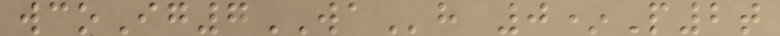wcoIg7WAh 0*P2t
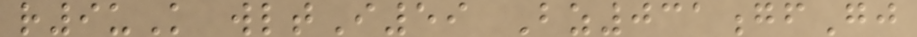r9uK wltI59 Bz031gfGj
